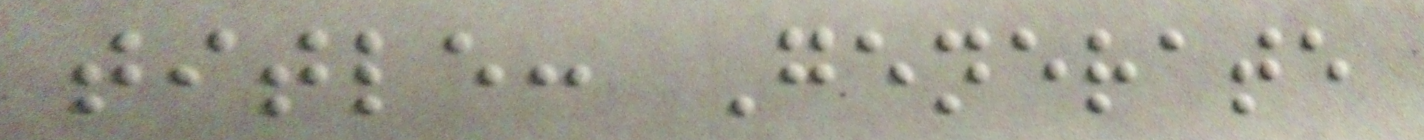title: Generate
